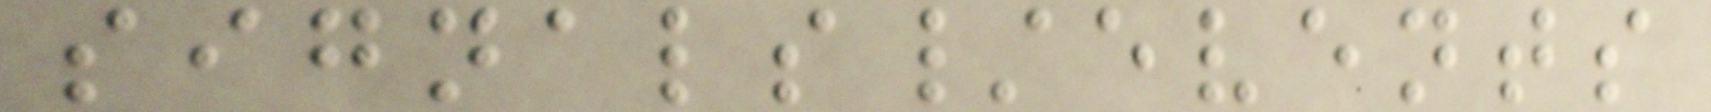signals/events
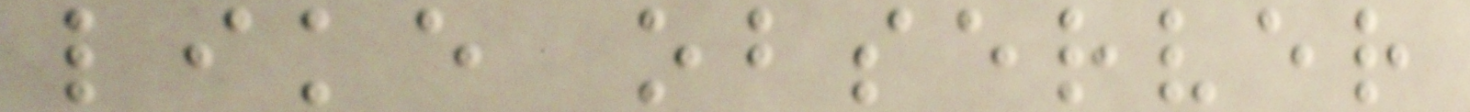like observer
